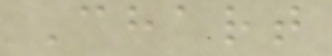Chart
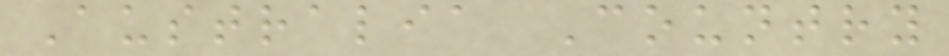Australia Country
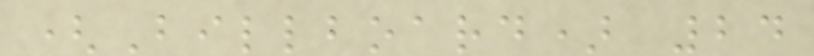(Billboard) 24
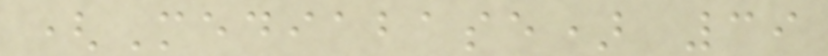(Mediabase) 39
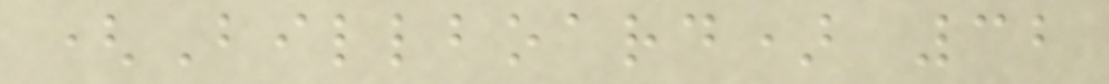(Billboard) 32
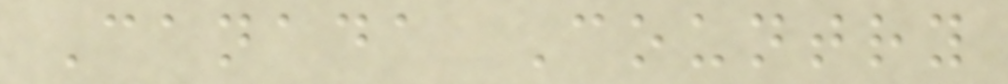Canada Country
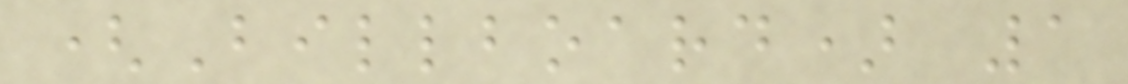(Billboard) 1
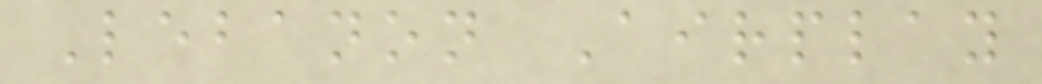Lebanon Airplay
